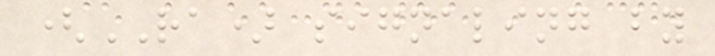(RA) signaling by
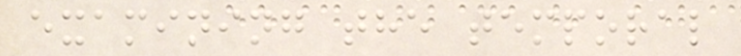examining the temporal
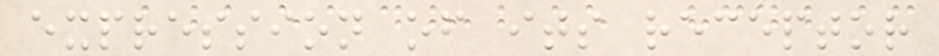expression of its receptor
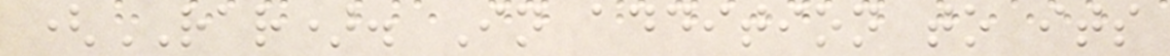(RAR). In addition to its
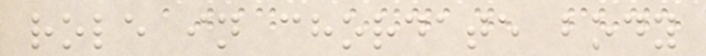role in chordate body
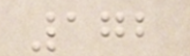172
